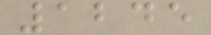1245
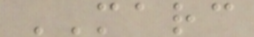MARC
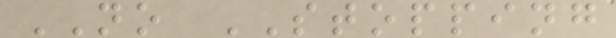NO STOPPING
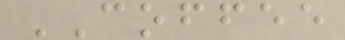COFFEE
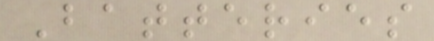Batteries
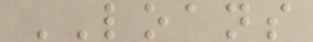LOANS
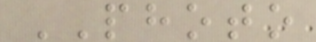PHOTO
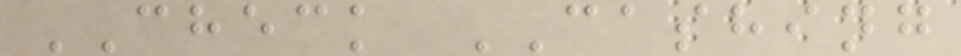CHECK CASHING
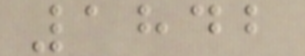1842
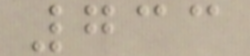733
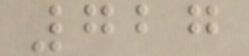727
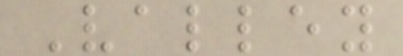Valley
